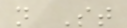n St
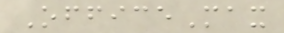OfficeMax
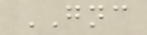GNC
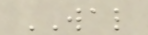WAL
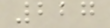227
